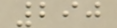290
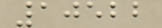10522
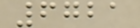6721
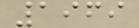1969
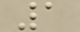1
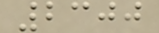2300
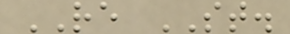RE ST.
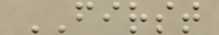FIRST
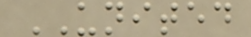UNITED
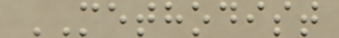METHODIST
